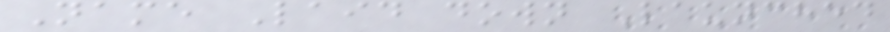Name Laid down Launched
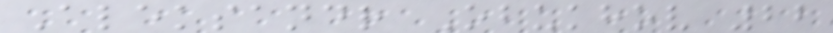Aleksandr Obukhov 22
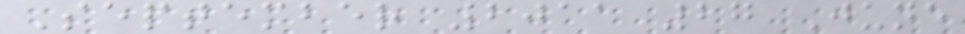September 2011 27 June
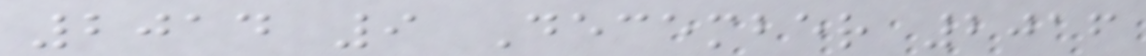2014 9 December 2016
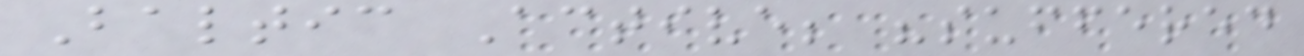Baltic Active; "suffered
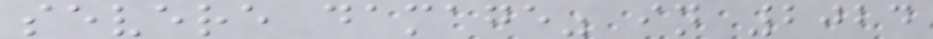severe damage" in 2024
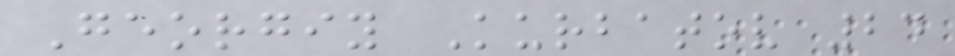Georgiy Kurbatov 24
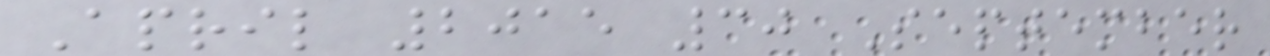April 2015 30 September
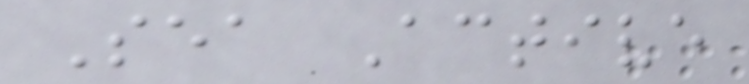Sea Active
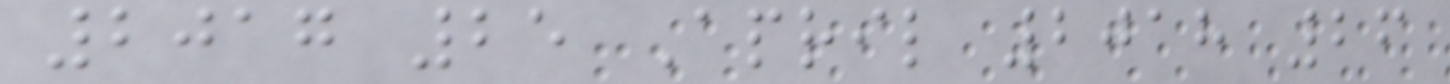2017 25 April 2018 26
